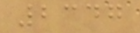2347
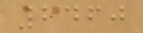2460
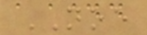NOE
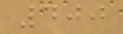400
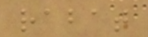rabat
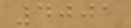4001
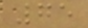75
